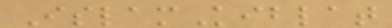IslamKiblat
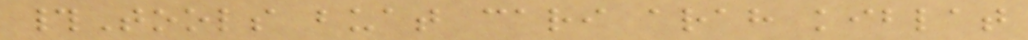#Tools buat cari arah kiblat
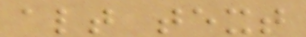alt text
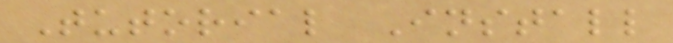Tutorial Install
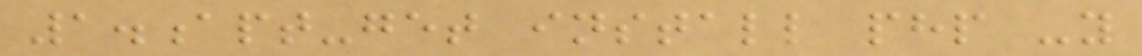1.apt-get install php -y
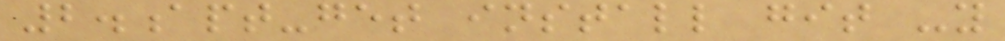2.apt-get install git -y
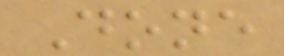Done
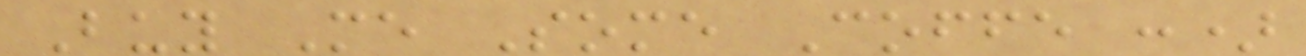Buy Me Some Coffe :)
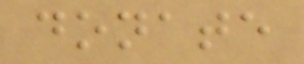donate
